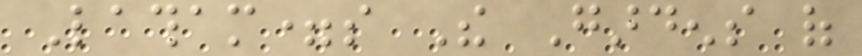Latham=s The Gardens of
